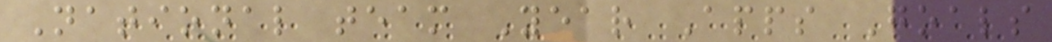National team Year Apps Goals
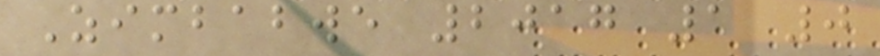Zimbabwe 2017 1 0
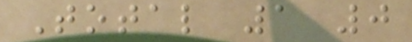Total 1 0
